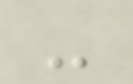-
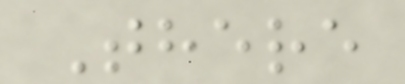There
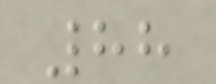88
